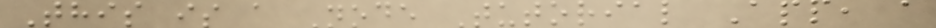This is a Node Tutorial App, a
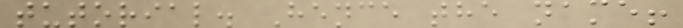tutorial. Hence the name!
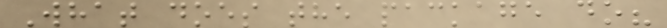What does the package do?
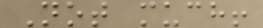Not much!
